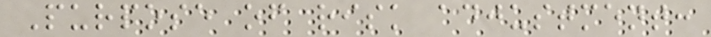Purpose of risk adjustment:
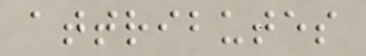attributes
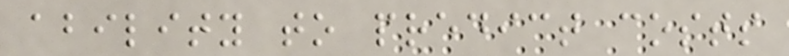ability to predict costs
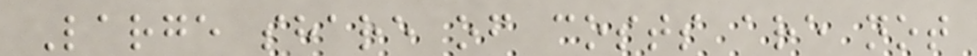Large share of costs are not
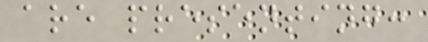are presenting:
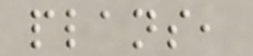plans,
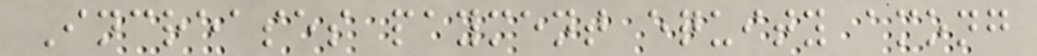Increases payment equity among
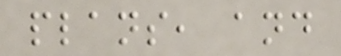plans, and
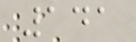141
